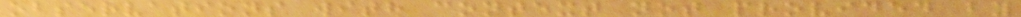observations with context not provided by
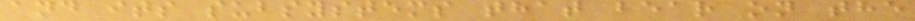and its subsystems that bear on the
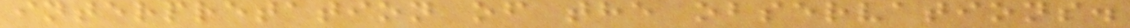interpretation of the observations.
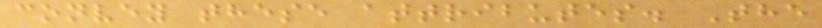convey these attributes. The
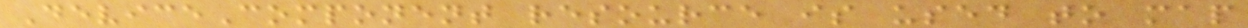DeviceComponent resource is used to map
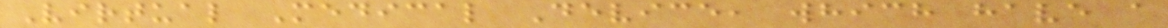Virtual Medical Device, which have a
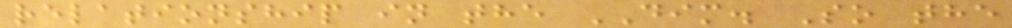relationship in the DIM. So the
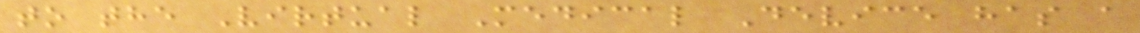to the Virtual Medical Device has a
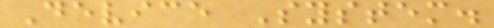Device System.
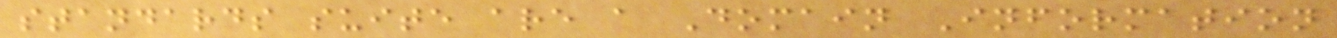standards suite are a Domain Information
